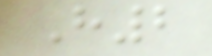H2
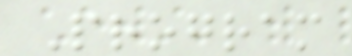Program
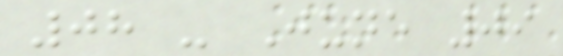08 - June 09
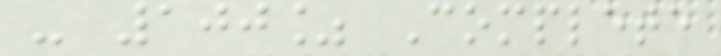- 100% Complete
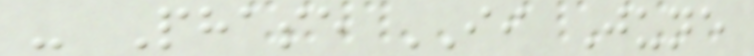- Phase II June
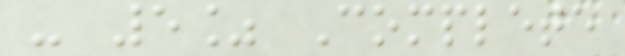- 5% Complete
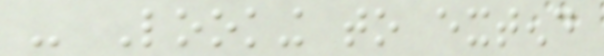- Looking to extend
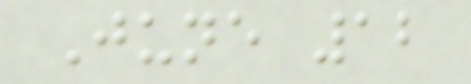June 12
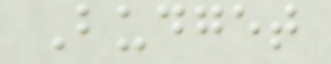Budget
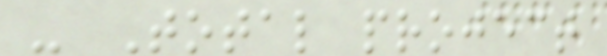- Total project
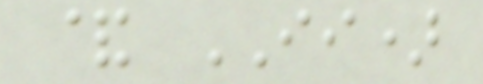& II)
